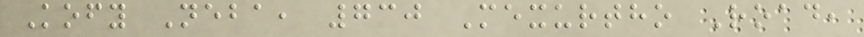Kofy Neba, 730 Mexurtho Road,
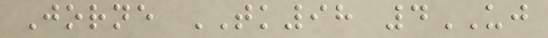Jorne TK98 4UJ
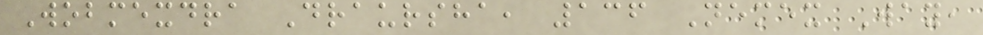Wobmexdra Draursha, 136 Nemex Way,
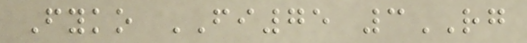Fyko FI75 3RG
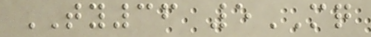TY36 5MQ
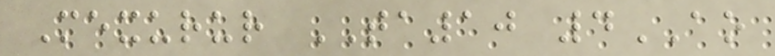Mexurur TA10 4AO
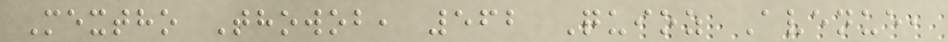Mextho Thowob, 562 Quioz Avenue,
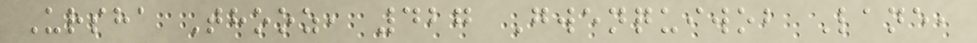Ursha Thooz, 427 Gwenquiwob Lane,
